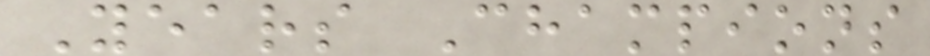Years Champions
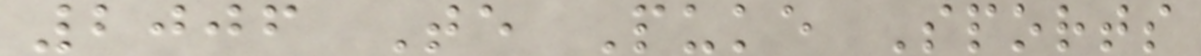2006 Te Puke Sports
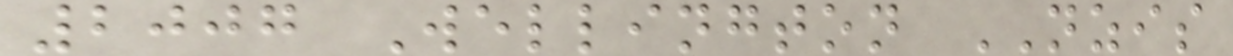2007 Wellington NZIS
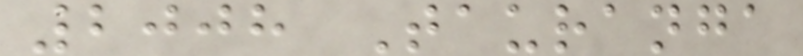2008 Tauranga
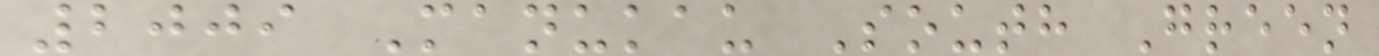2009 Manukau South Green
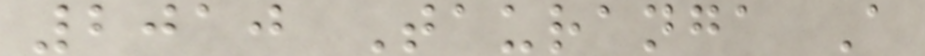2010 Tauranga A
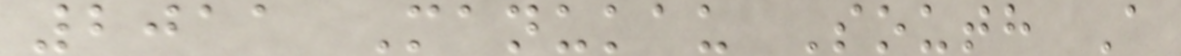2011 Manukau South A
